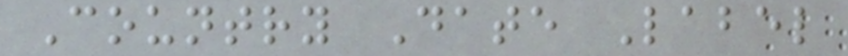Country Date Label
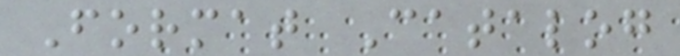Format Catalog
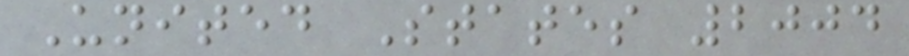United States 2004
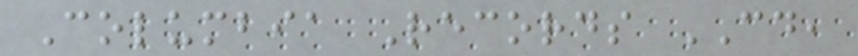Columbia Records CD,
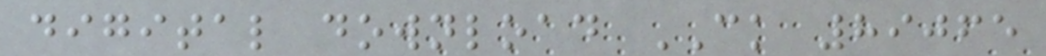digital download CK 89065
